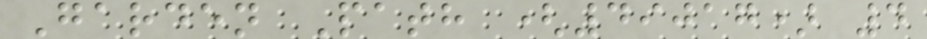Garden Path (49017) 4
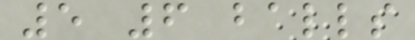5 6 balls
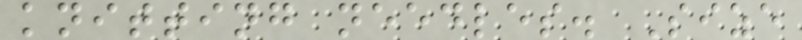knitting needles. Size
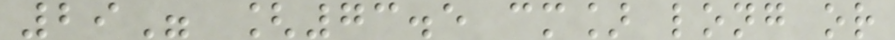29" [73.5 cm] long or
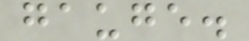gauge.
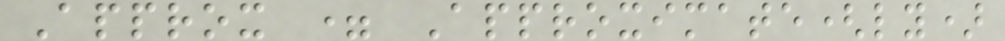Approx = Approximate(ly)
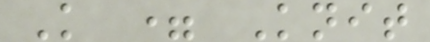K = Knit
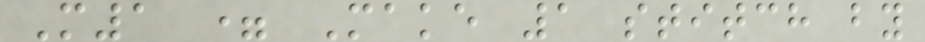M1 = Make 1 stitch by
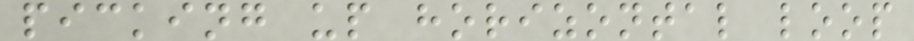picking up horizontal loop
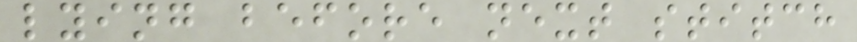lying before next stitch
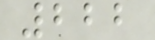222
